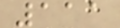111
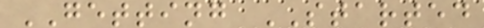GETTING STARTED
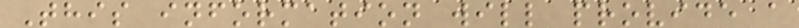This information will provide a
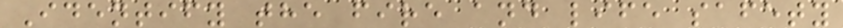Identify the fire and life safety
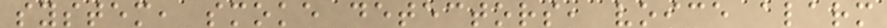system, smoke detectors, voice alarm
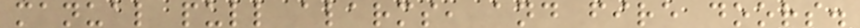manual pull alarms, and fire doors.
